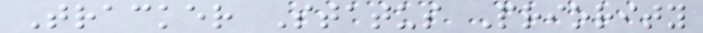Tracker Status Priority
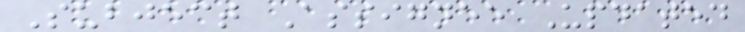Subject Assignee Updated
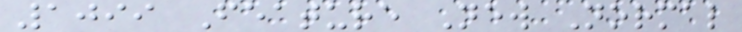1099 Feature New Normal
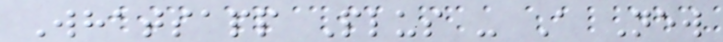Whatsapp Plus - A New
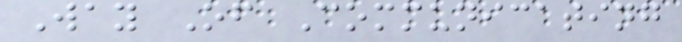Way Of Communicating
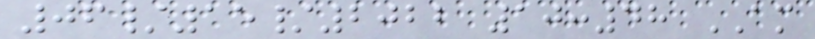06/15/2022 10:48 AM
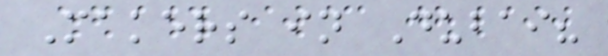Makers in Dubai?
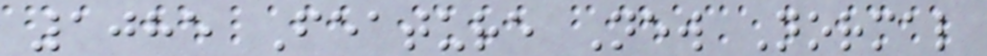1085 Feature New Normal
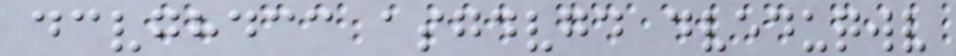dcvghdcc asgdvgd dveduqwv
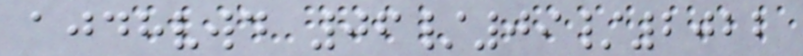ajdhvwd 06/09/2022
